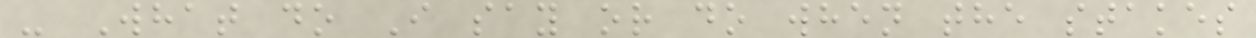- What do I say or do when the stakes
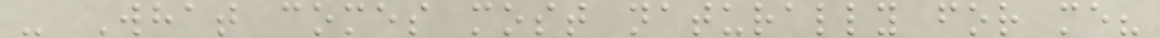- What comes most naturally for me?
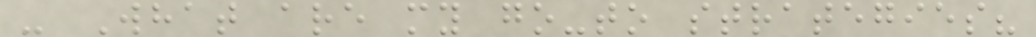- What are my go-to strategies?
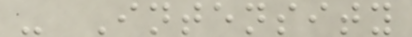- Intensity
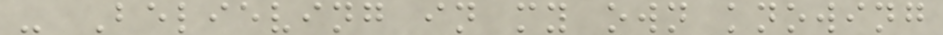- Believing in my own knowing
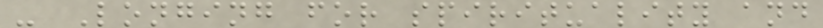- Longing for spirituality and
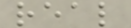real
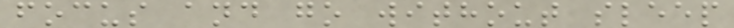focus and go without sleep
